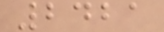2421
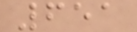651
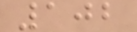102
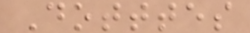Dotttes
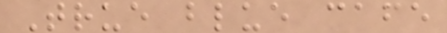True blue cafe
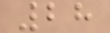28
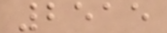2515
